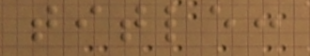title:
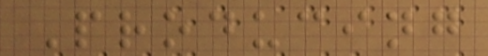Producing
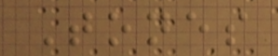Tones
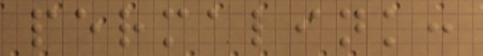permalink:
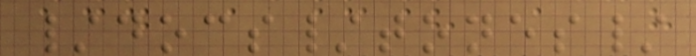/docs/tones/
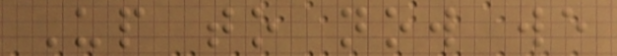Up to now we
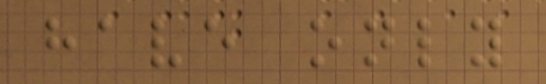have only
